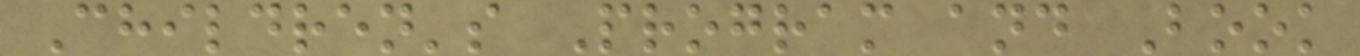Children's Program and Book
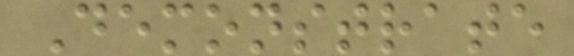Demonstrate
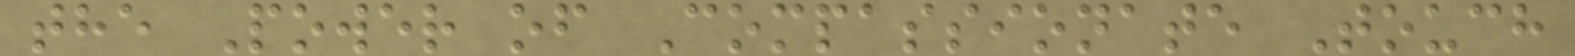the Power of Compassionate Touch
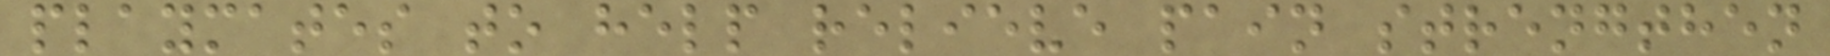playmates to help relieve pain strengthen
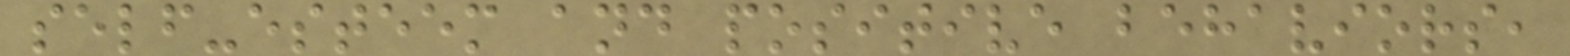self-esteem and positive behaviors,
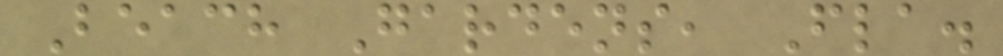Beach Gardens, Fla.
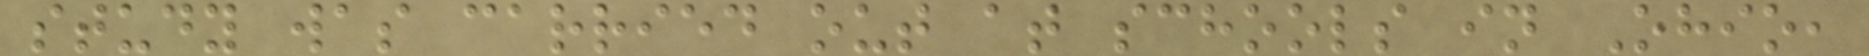study was carried out at schools in Ohio,
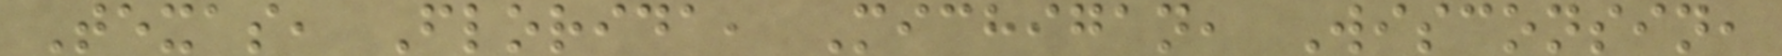Texas, Florida, Michigan, Wisconsin,
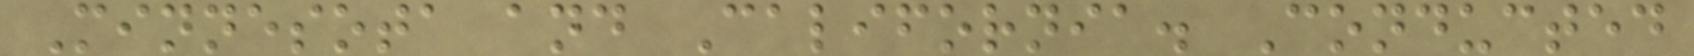Minnesota and California. Conducted
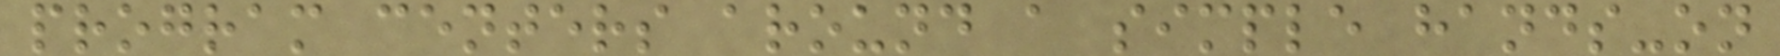program centers around a simple hands-on
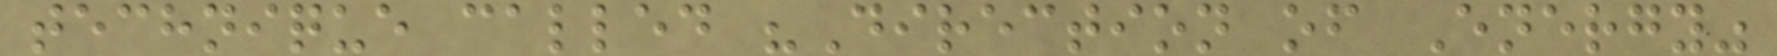technique called "Direction of Energy"
